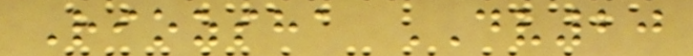Riozsha DV20
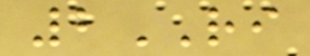2RI
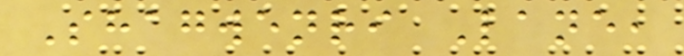Shagwenri Lane,
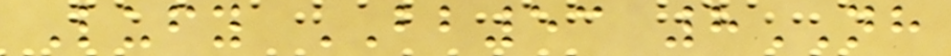Lufy BB53 8NH
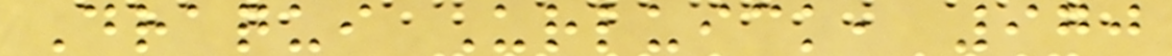Draqui Urluick, 970
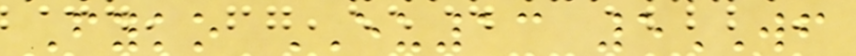Fyko EU13 5WF
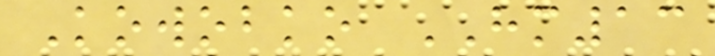Kowobko HM13
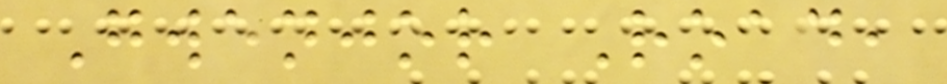Gwenjor Road,
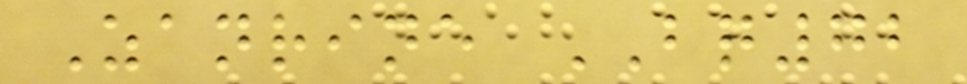Zanrine BQ72
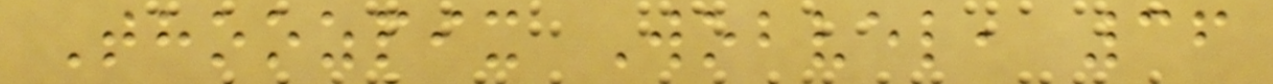Thoozpix Wobvel, 36
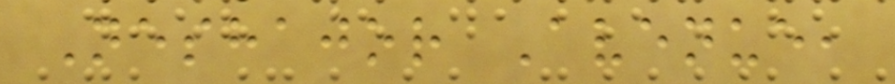Neshajor Avenue,
